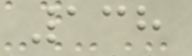138
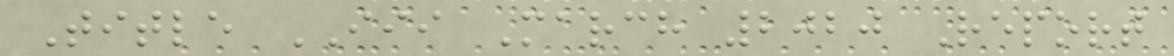Title III March 2020 Report
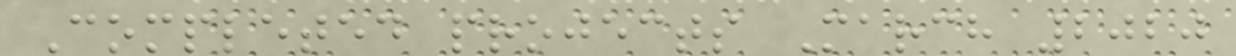Completed projects March 2020
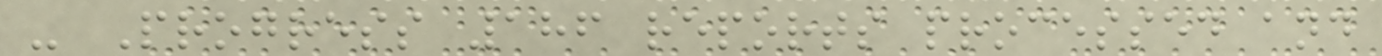- Progress 186 reports processed and
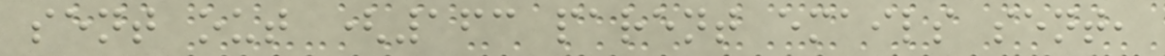sent out (163 parent emails sent,
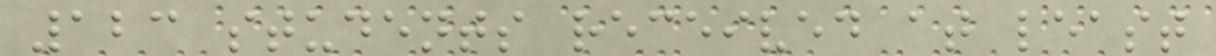123 students received at least
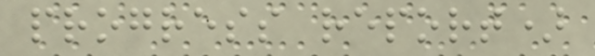progress report)
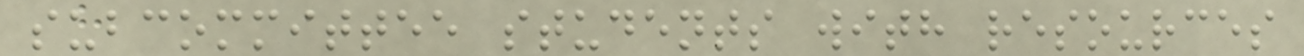subcommittee students with resources
